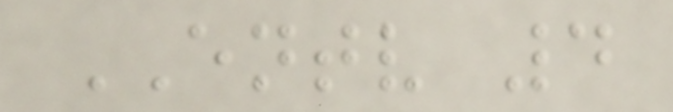ENTV 4
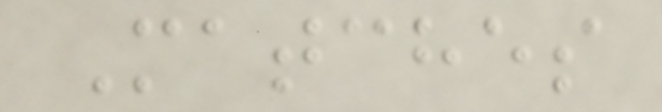Matches
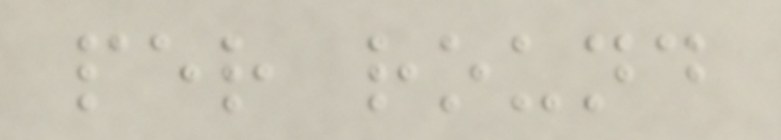per round
